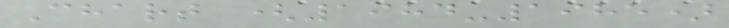Chart (1984-1985)
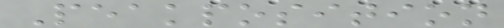Peakposition
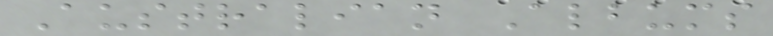Australian Albums
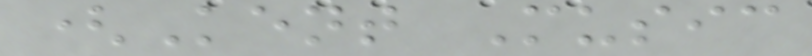(Kent Music
